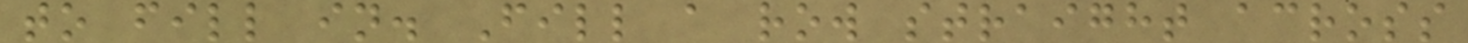to fill in. Fill a row straight across
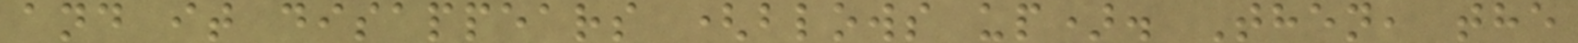and it disappears (blows up). Then, the
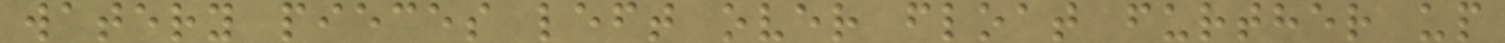watery pieces left over float further up
